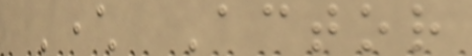Character Actor
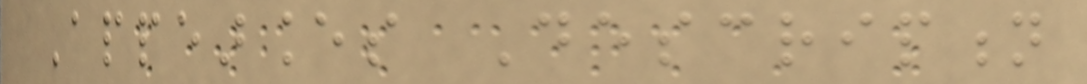Appearances Description
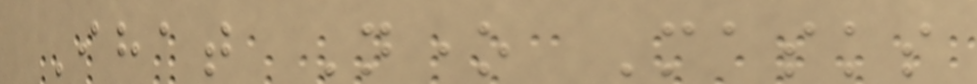Ihat None Masks
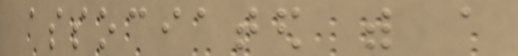associated with a
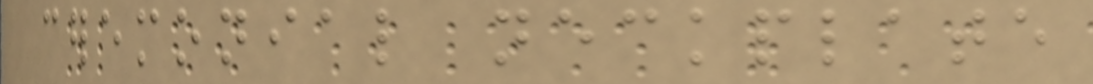ceremonial neckplate
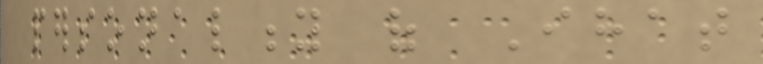personality of Ihat
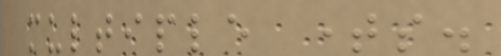multiple times.
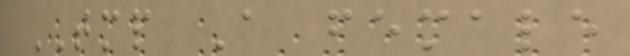TMP A female
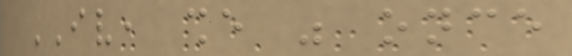IV, she was once
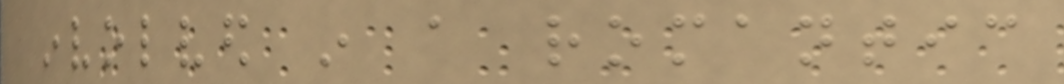involved in a romantic
